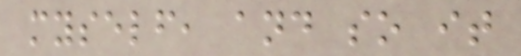myself, and so it
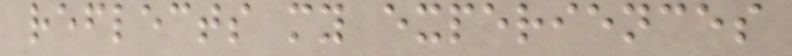reflects my experiences
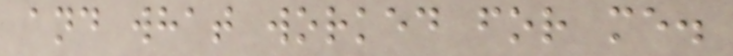and what worked for me.
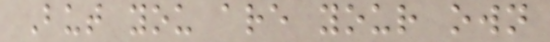But you are your own
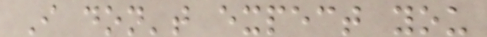I don't expect you
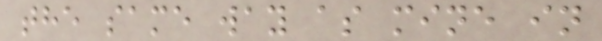the same way as mine in
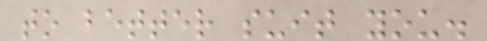to better suit you.
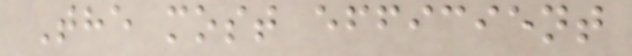The most efficient
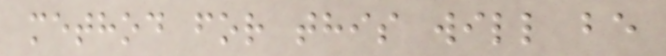method for this will be
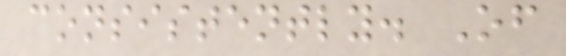consistently. Of
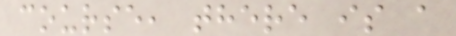course, there is a
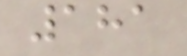181
